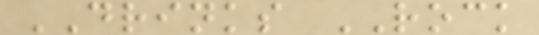DRINKS ROCK
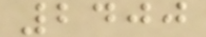2400
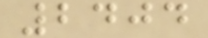2404
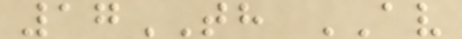17TH AV
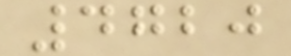4720
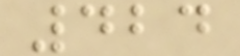424
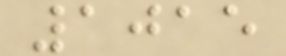1015
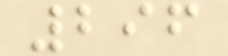296
